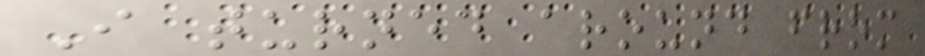I turned around from
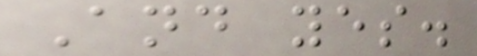And yes.
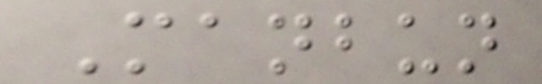Manbun
